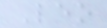Leo
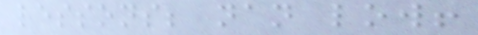lessons; nan low!
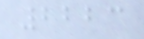2223
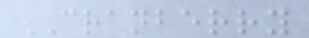CRANBERRY
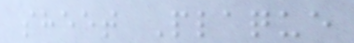sheet Plaque
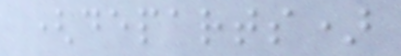(departs)
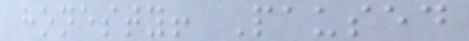honesty! Paused
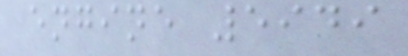engine 5949
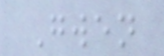Gwen
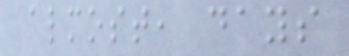almost, days
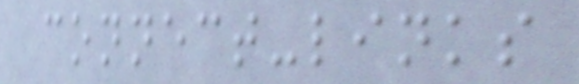connect-links
